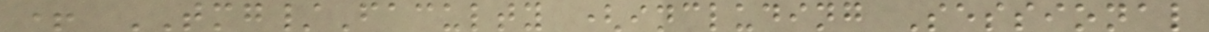+ TMG/Faculty (including Sessional
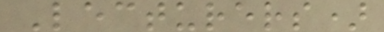Lecturers)
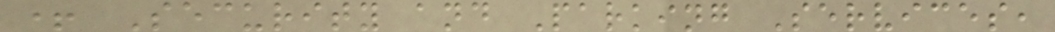+ Security and Parking Services,
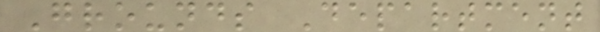Grounds Department
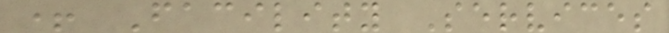+ Facility Services
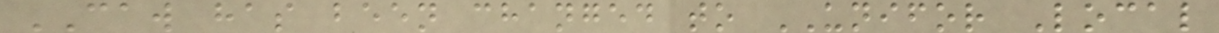CAW has been changed to UNIFOR Local
